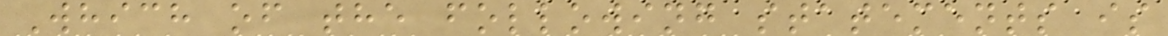Which of the following statements is
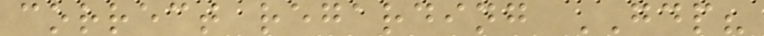correct regarding GDP?
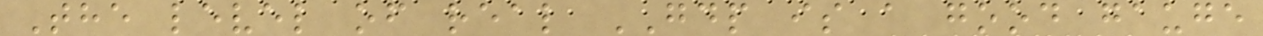The level of real GDP is a good gauge
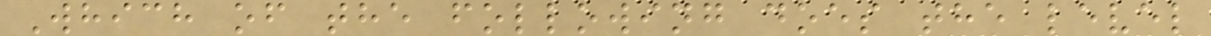Which of the following does the level
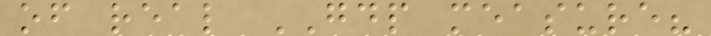of real GDP measure?
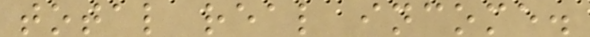total real income.
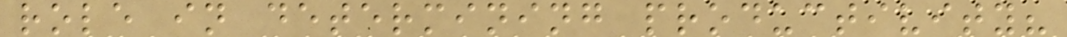role in determining productivity?
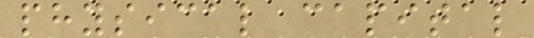physical capital
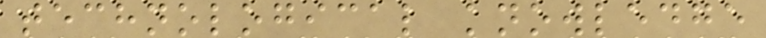technological knowledge
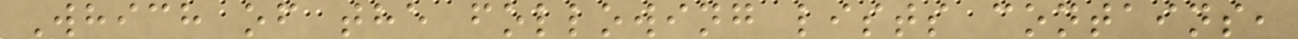Which of the following lists contains,
